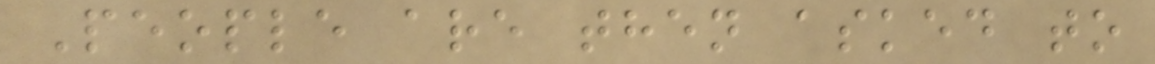People are then asked to
